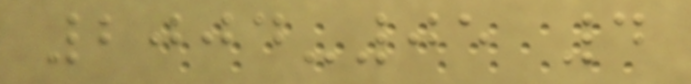2004-05 4
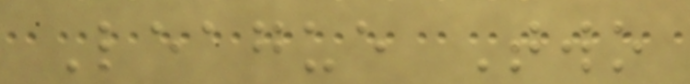League Two
